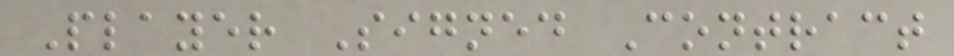Player Signed Contract
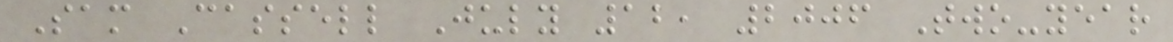Sam Cassell July 12, 2006 Two-year
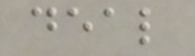deal
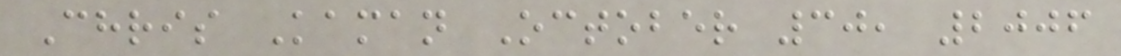Chris Kaman October 30, 2006
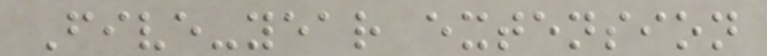Five-year extension
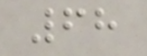68
